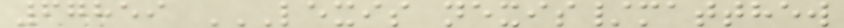67859 LEXIS NEXIS/MATTHEW
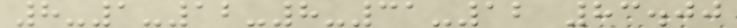8-1-12-8-31-12 83.00
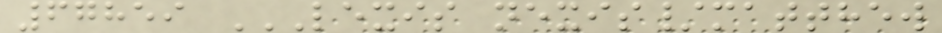67859 LEXIS NEXIS/MATTHEW
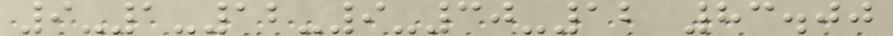9-1-12-9-30-12 83.00
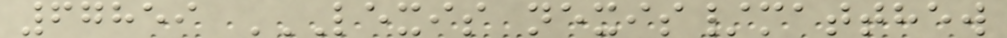67859 LEXIS NEXIS/MATTHEW
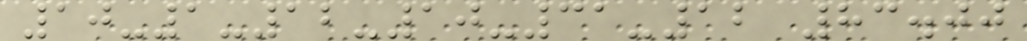10-1-12-10-31-12 83.00
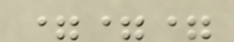===
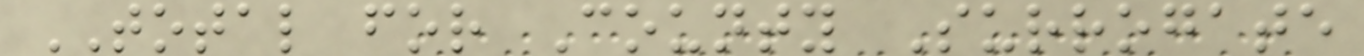TOTAL for County Surrogate
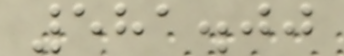581.00
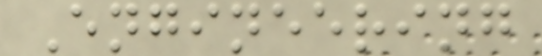Engineering
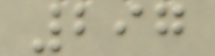297
